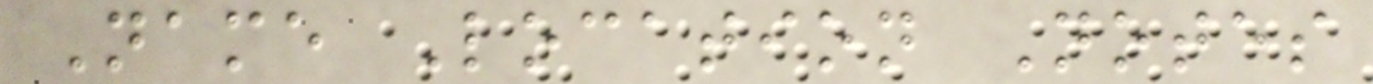Name Location Notes
